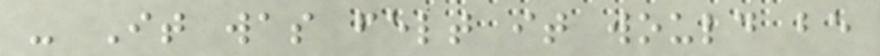- It was felt it would be
